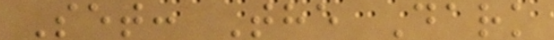Set: The Dark
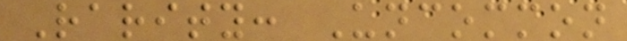Rarity: Uncommon
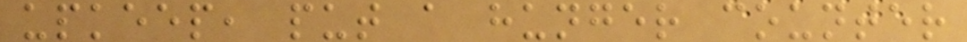upkeep, put a hunger counter
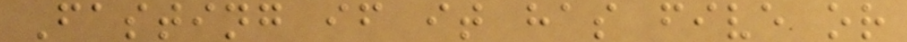Fasting if it has five or
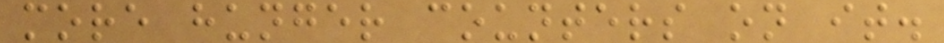more hunger counters on it.
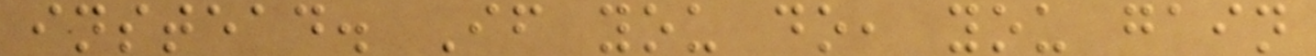instead. If you do, you gain
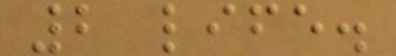2 life.
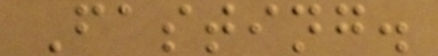Fasting.
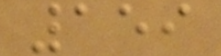159
